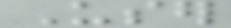User
